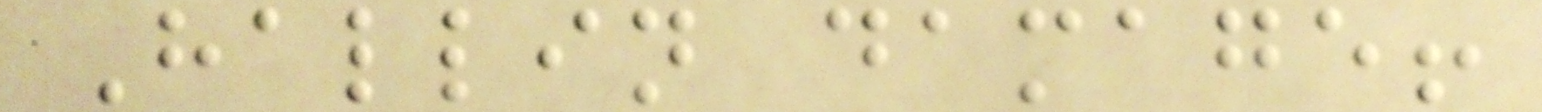Hallin damage!
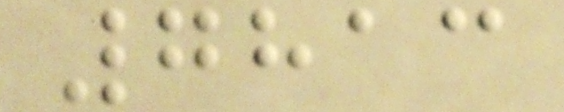7813
